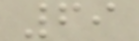69
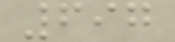697
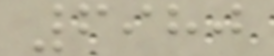6980
